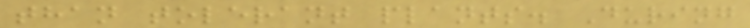than tolerant plants. During
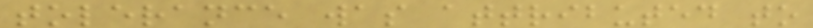tolerance was attributed to
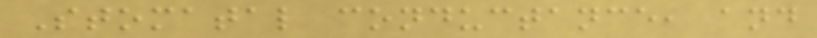Stomatal conductance, and
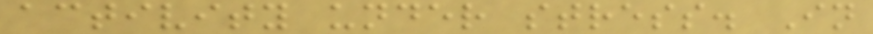activity under stress. In
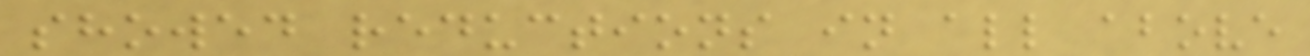showed reductions in all above
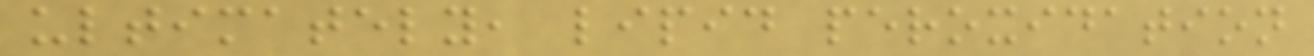ultimately, lipid peroxidation
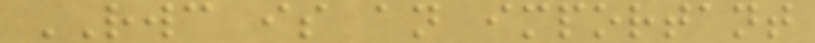RWC is an important
